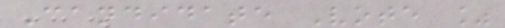Candidate Vote %
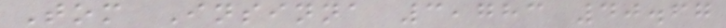Tom Insinna 3,783 40.67
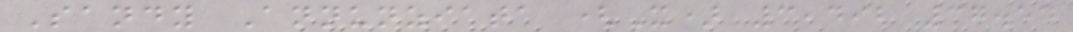Sandy Annunziata (X) 3,492 37.54
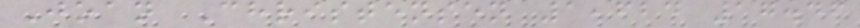Joan Christensen 1,624 17.46
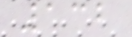132
